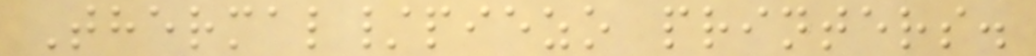Thermal/piezo printers.
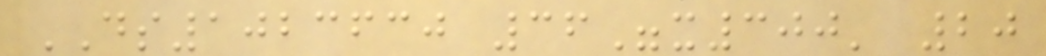DS1023630 36"x300' 20
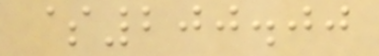$200.00
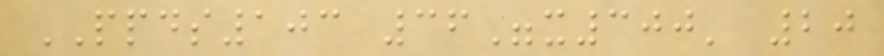PPDS103 36"x300' 20
